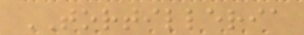TORTILLERIA
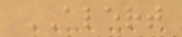ALERT
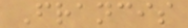Francis
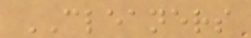CLEANERS
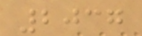2037
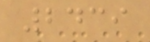2439
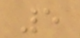5
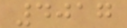4017
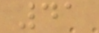41
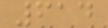614
